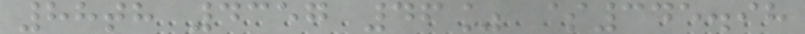88th 4357 46% $345.98
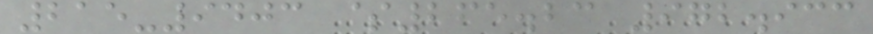215-9403 $265.23 972.933
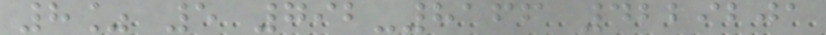8% 5 792-8166 4229201
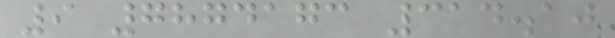9 7874173 314.10
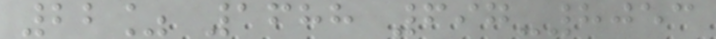22% 1688 697-8053
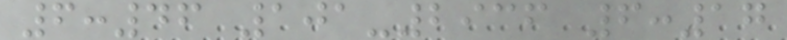6:46 101-2936 6:17
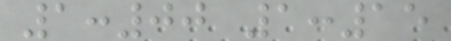1:00 1:15
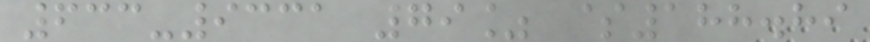633-9331 79% $188.89
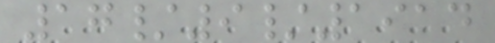17/9/1914
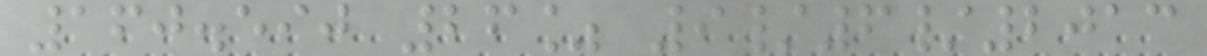160.590 26% 9/6/2013
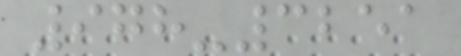978-3251
